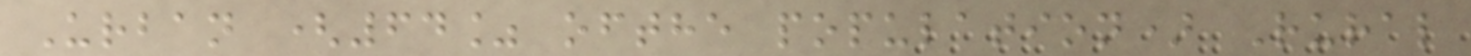Urban (64% ofthe population) Rural
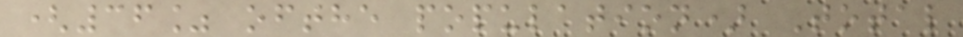(36% ofthe population) Total
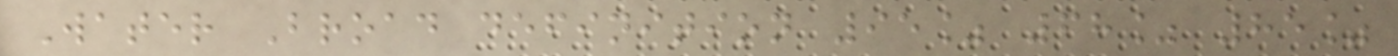Water Broad definition 95% 68% 85%
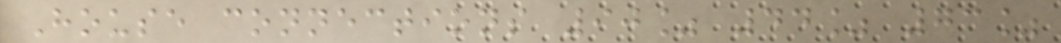House connections 90% 44% 73%
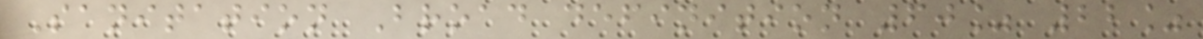Sanitation Broad definition 60% 22%
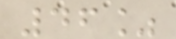46%
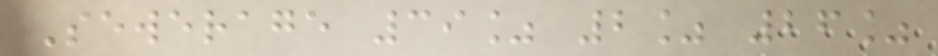Sewerage 39% 2% 26%
